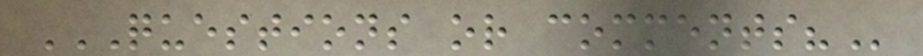QUESTIONS OR COMMENTS?
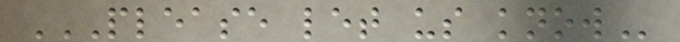PLEASE LET US KNOW
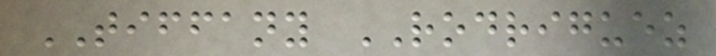TIFFANY RODRIGUEZ
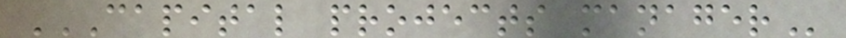CAPITAL PROJECTS MANAGER
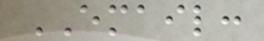EMAIL:
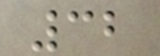32
